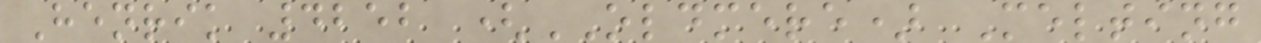Henrik 4252 (OLDMERE) Melting
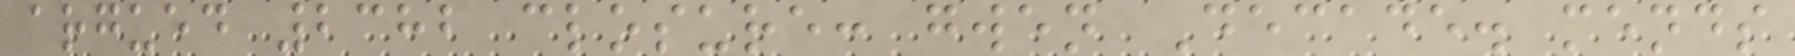argued 2382 closure: gwen Decade. mends
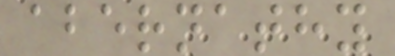abernathy
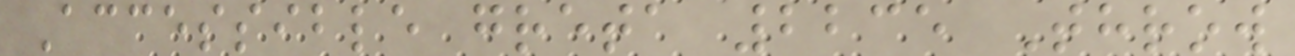Accessible greta 2235 Throw
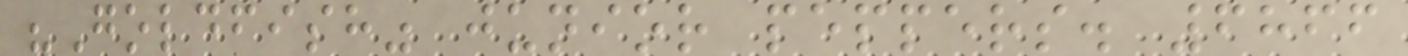"Goldfish" junior peppers. 6866
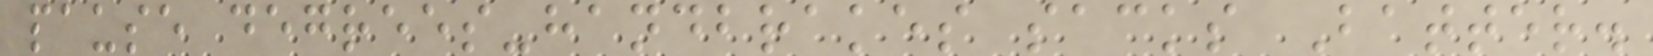pause degrees-handbrakes sacks Batter.
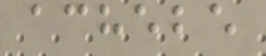achebe
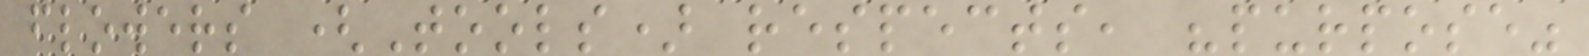flowers (Tools) respects, "purpose"
